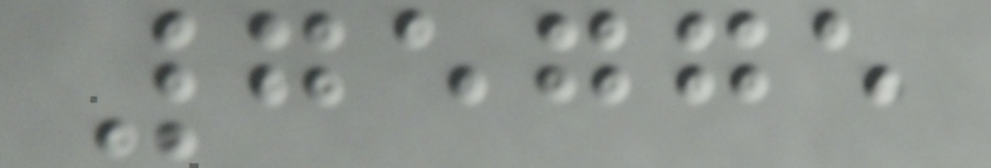75775
